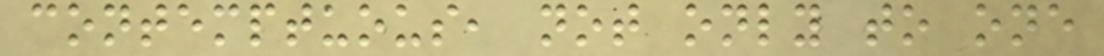contemptuous, not only to one
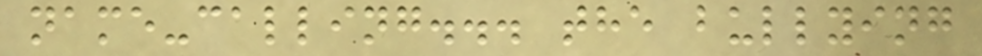name-calling... the bullying
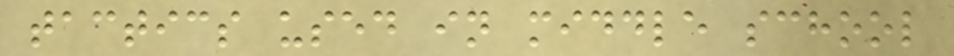tactics used in middle school
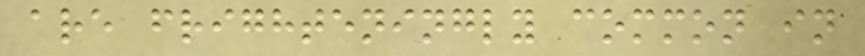are frighteningly common in
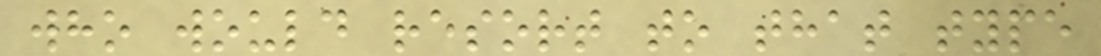who would resort to that type
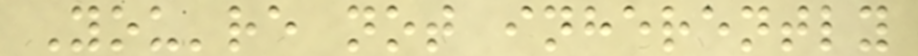You're not inherently
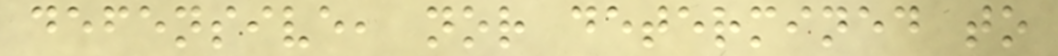defensive, nor determined to
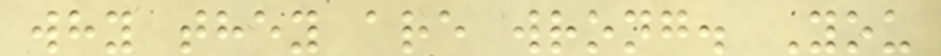why they are wrong. You
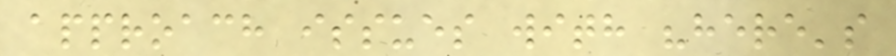approach issues with "here's
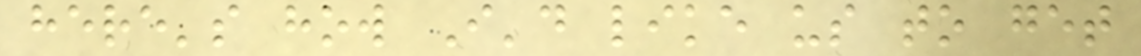here's how I'd like us to get
